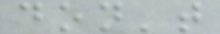don't
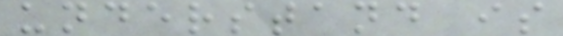understand is
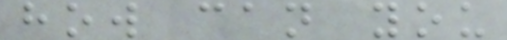how can you
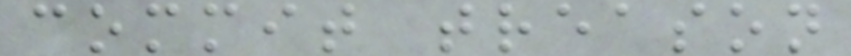commit treason
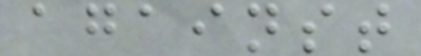against
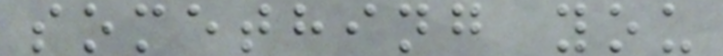something you
